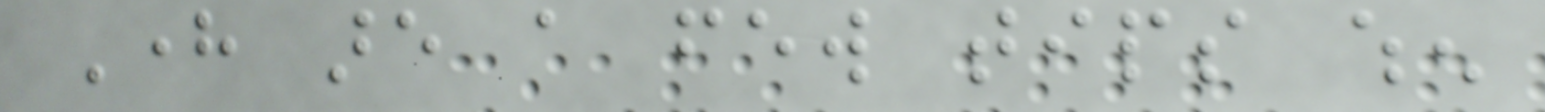Here are a few tips when
